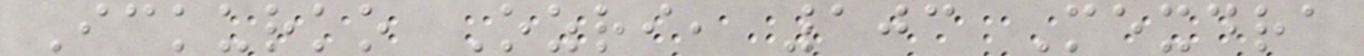Ickurko Ozri, 103 Mexdra
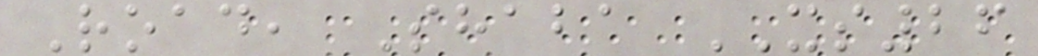Road, Shaba XS26
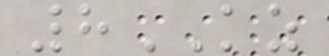8KZ
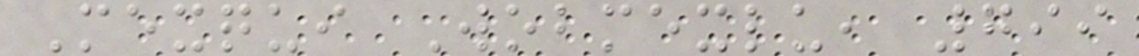Mexqui Wobmexlu, 799
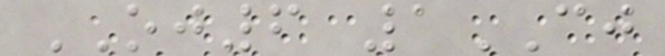OJ6 1CJ
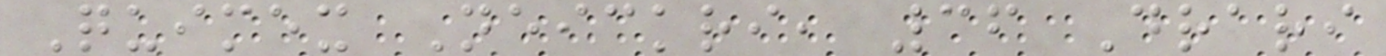Quimex Neickri, 36 Drari
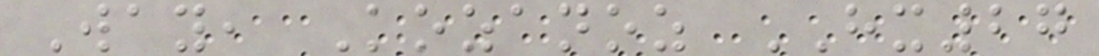Way, Kozanoz HX27
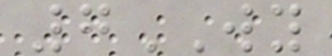7WY
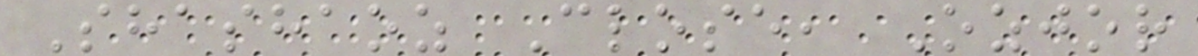Shashaoz Close, Ozjor
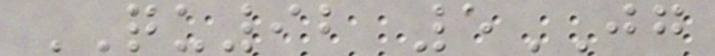QU92 5JG
